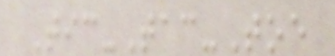Tic-Tac-Toe
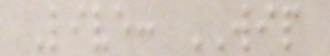Live: WIP
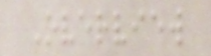Overview
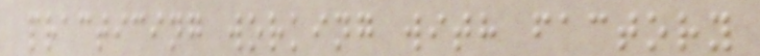practicing working with factory
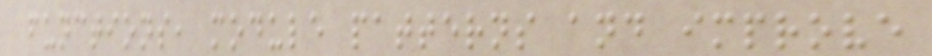functions, module patterns and improve
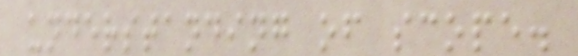understanding of scope.
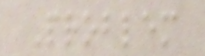Problem
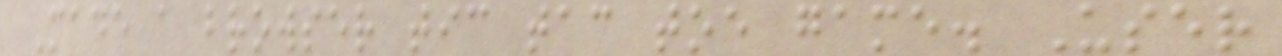Made a browser tic tac toe game. User
